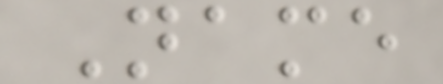Name
